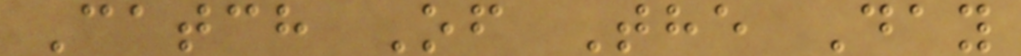Catch Of The Day
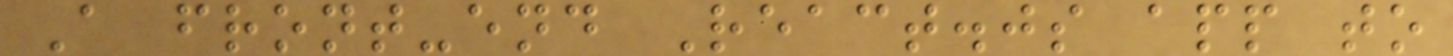A front-end React.js app to
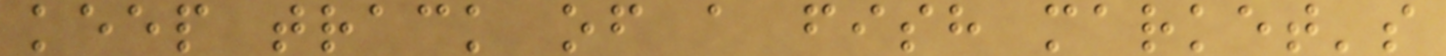keep track of a fish market's
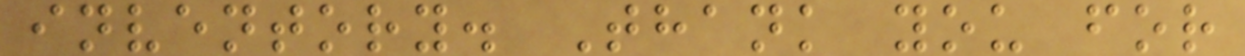inventory. Thank you for
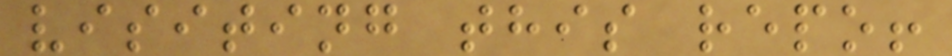visiting this repo!
